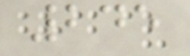245
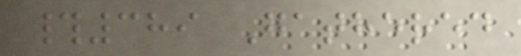#389 Gathered
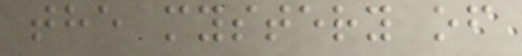the mystery of
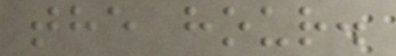the hour.
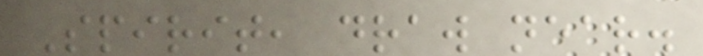Spirit, draw near.
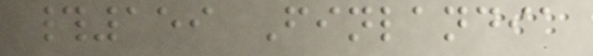#159 Finlandia
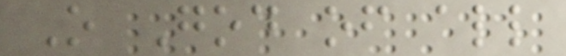O God of all
